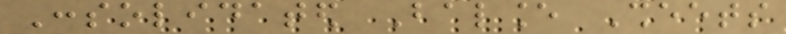Consolidated Balance Sheets
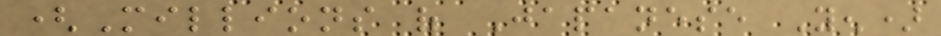(Millions of Japanese Yen)
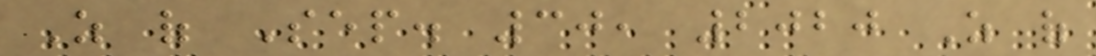As of Sep. 30, 2020 As of
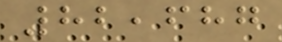82,687
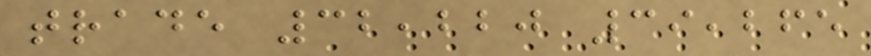trade 32,220 39,265
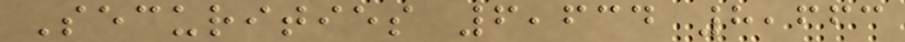Securities 6,634 8,663
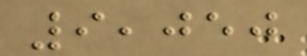9,050
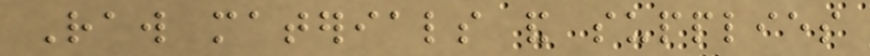Raw materials and supplies
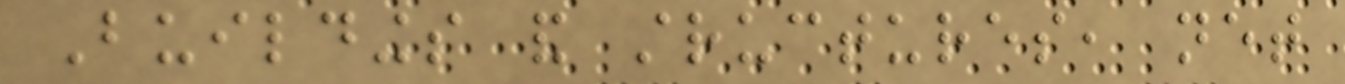Buildings and structures, net
